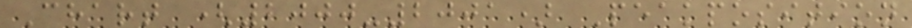Chart (2000-2001) Peakposition
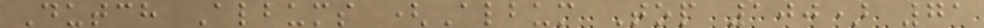Dutch Albums (Album Top 100) 71
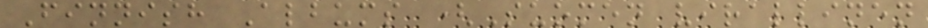Finnish Albums (Suomen virallinen
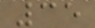35
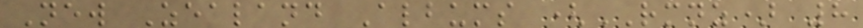New Zealand Albums (RMNZ) 8
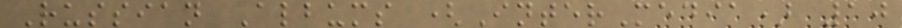Russian Albums (InterMedia) 10
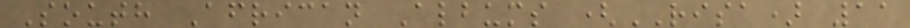South African Albums (RISA) 11
